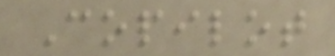Copilot
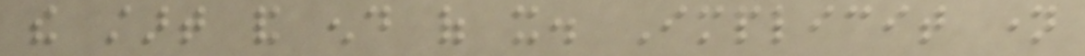the start and end of it. Implicit name
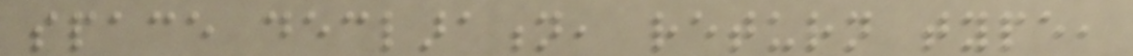space declaration, return type,
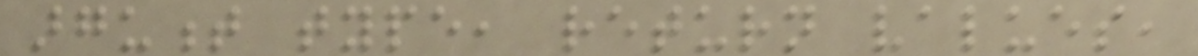argument type, return values,
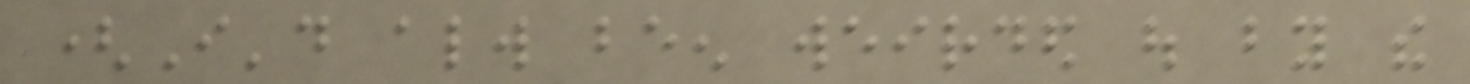(I'd always been weirded out by the
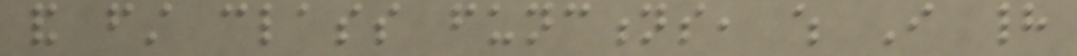and first class functions, which I had
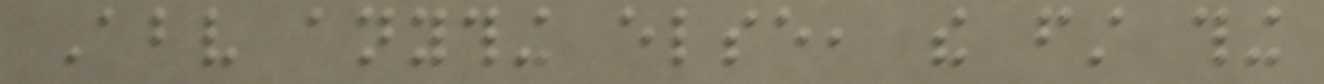Above anything else, the first thing
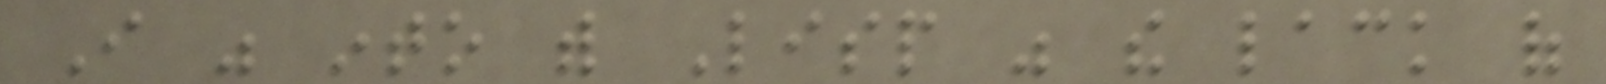I was into with Lisp was the lack of
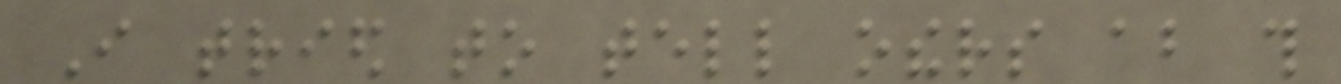I tried to tell others about this
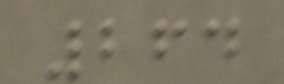264
